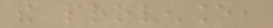the provenance,
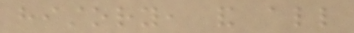history, and all
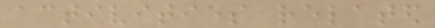activities related
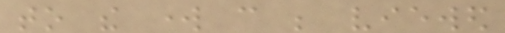to the work can be viewed
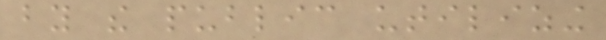by the public utilizing
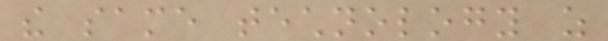the same technology as
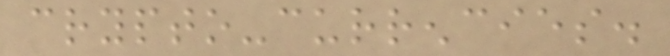crypto-currencies.
